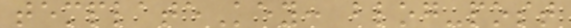templateKey: blog-post
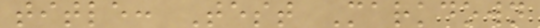title: Test Markdown
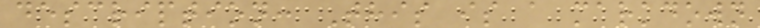description: This is a markdown
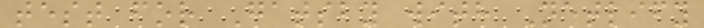test for Gatsby with Netlify
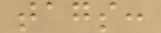tags:
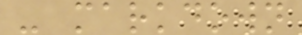- markdown
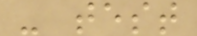- test
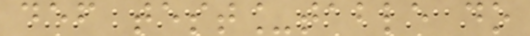def test_table do
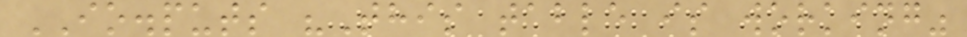IO.puts "This table is working"
